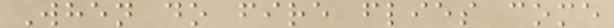When do fire flies come
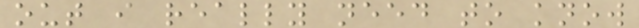out i really need to know
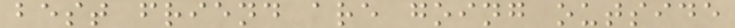best friend are going outside
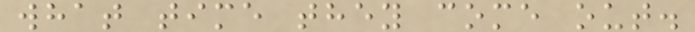what time they come out.
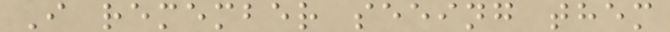I remember seeing them
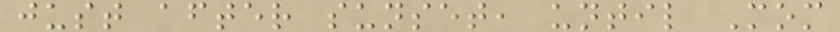just after sunset, until Mom
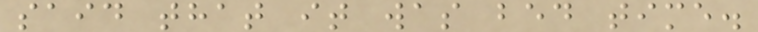said that it was bed time.
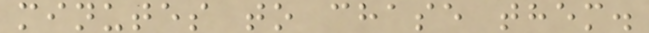minutes to chase them.
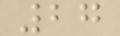27
